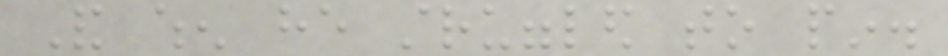And when he struggled to pin.
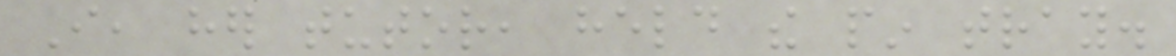I, her tutor, held the pin tray.
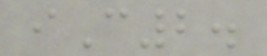iC2.
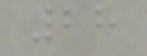28
